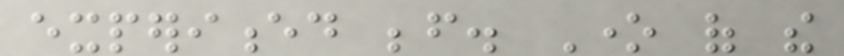experienced before. One of the
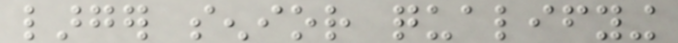larger senior qualifying
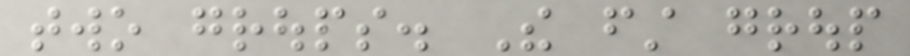two groups. The first group
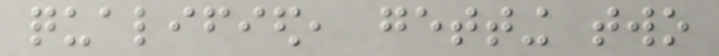qualified, getting two
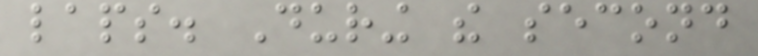laps. During the second
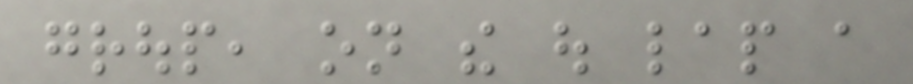group, on the out lap a
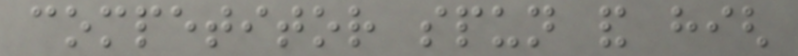competitor spun and high
